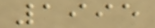1995
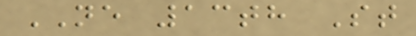NE 13th St
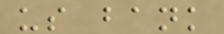us bank
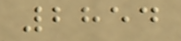2854
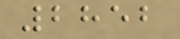2852
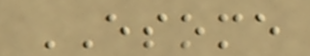ESOME
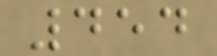454
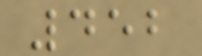452
